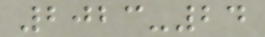2023-24
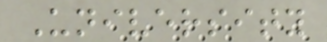University
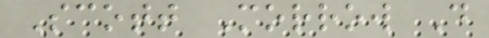Scott Morrow D
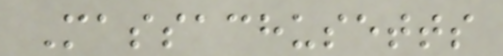Massachusetts
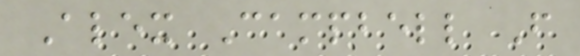Alex Campbell F
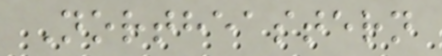Northeastern
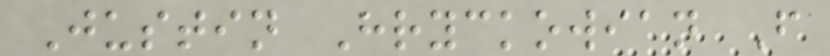Justin Hryckowian F
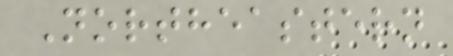Northeastern
